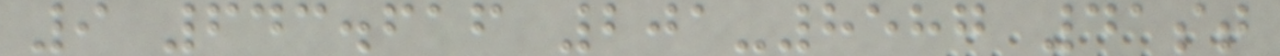9 643.616 201-8587 41st
